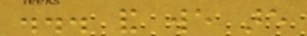... and we are
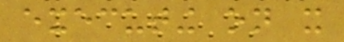executing on it
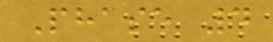Phase 4
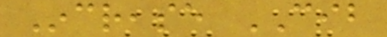Increase CIB
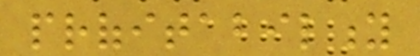profitability
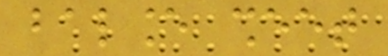balance sheet
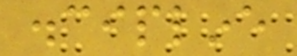discipline
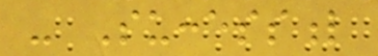- Successful
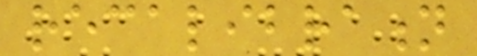recalibration
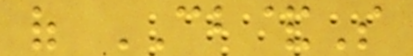of CB&S
